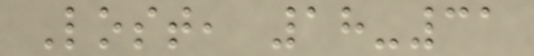Lost, 18-31
